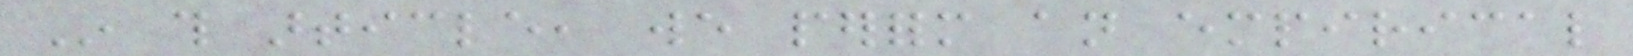In this article, we perform an empirical
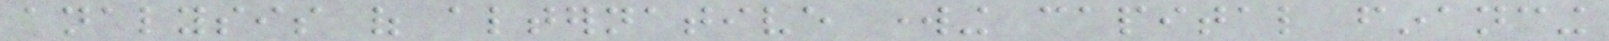analysis of alternative working capital financing
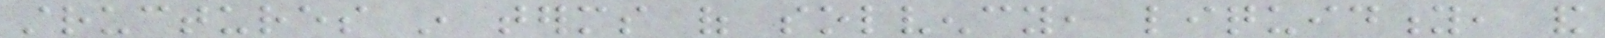structures in terms of solvency, liquidity, and
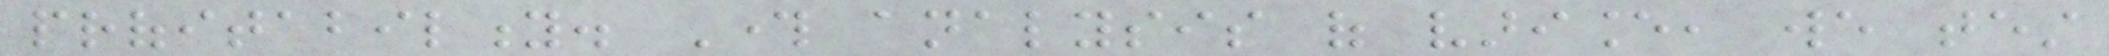profitability. Through analysis of variance, we test
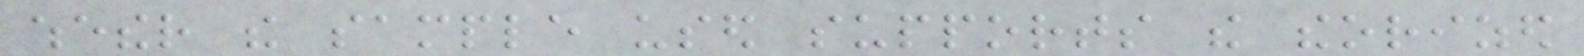whether the sample used supports the theorized
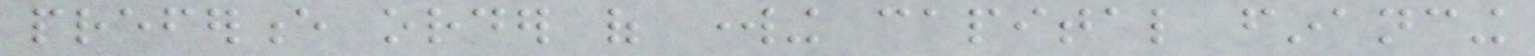preference order of working capital financing
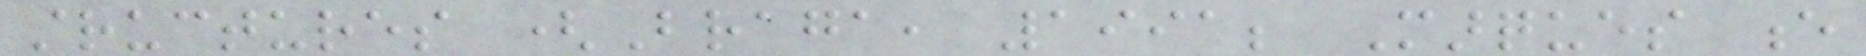structures (Braga, 1991; Marques e
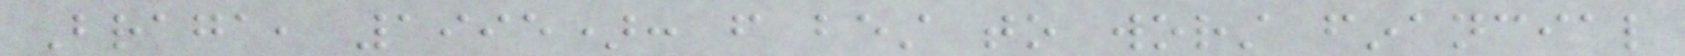Braga, 1995): from best to worst financial
